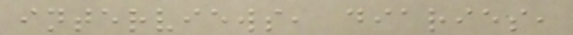interviews, diaries,
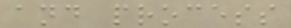and process
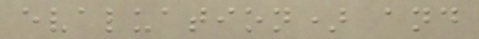evaluation) and
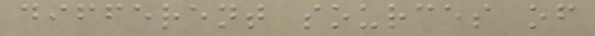different sources of
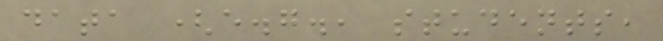data (e.g., students,
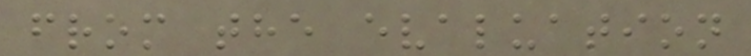from the evaluation
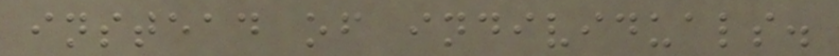instead of individuals.
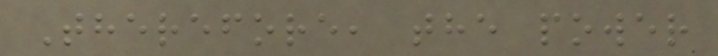Therefore, the power
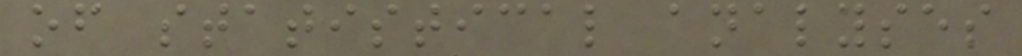of statistical analyses
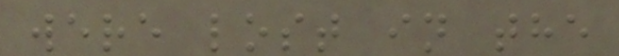were lost in the
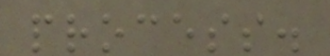process.
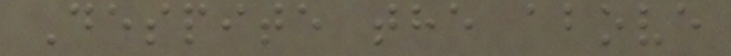Despite the above
